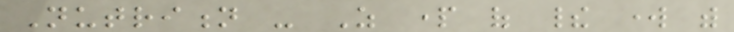Nutrition - As part of their work with
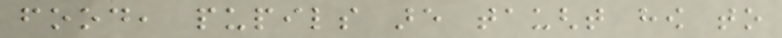food, pupils are taught how to
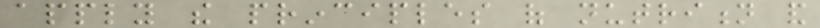apply the principles of nutrition and
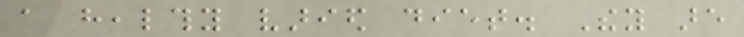a healthy varied diet. They are
